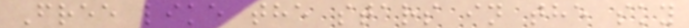Free like the stars in the sky
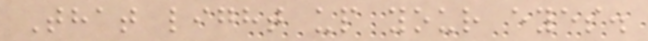That light up your eyes.
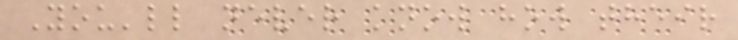You'll never know how their
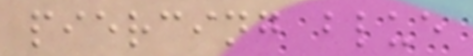piercing blue
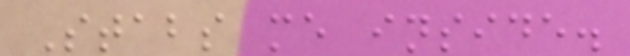Stabs me inside.
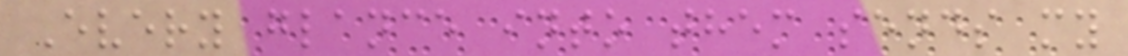Every glance into them sends my
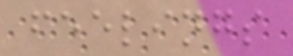feelings
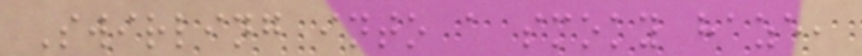Swirling into a smoky haze,
